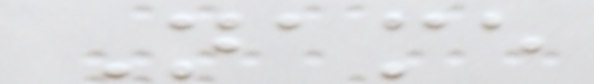Name
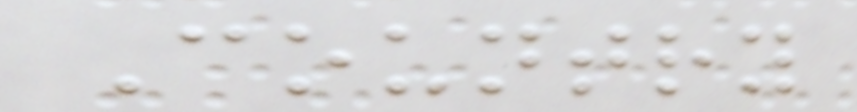Country
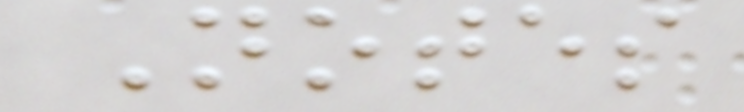Notes
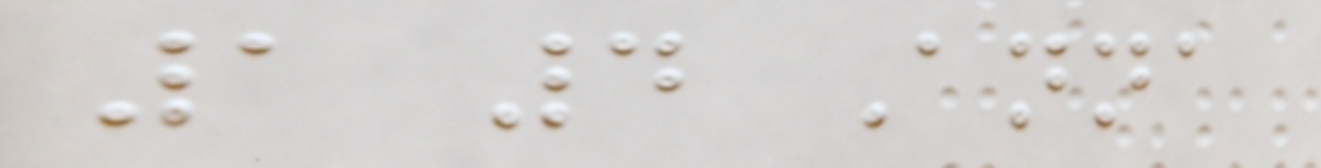1 4 Anna
